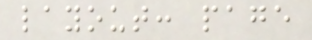layout: page
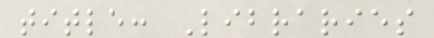title: Libraries
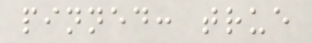pinned: true
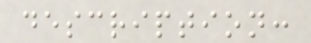description:
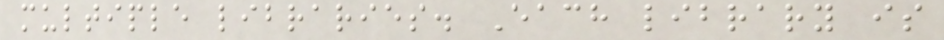multiple libraries. Each library is
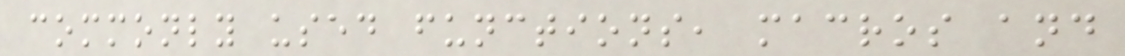commonly used functions, macros and
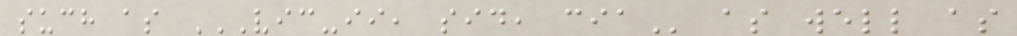such as VIC-II, SID, CIA as well as
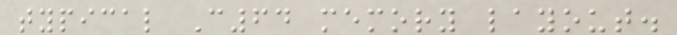typical C64 memory layout.
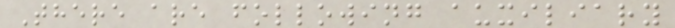There are following auxiliary
